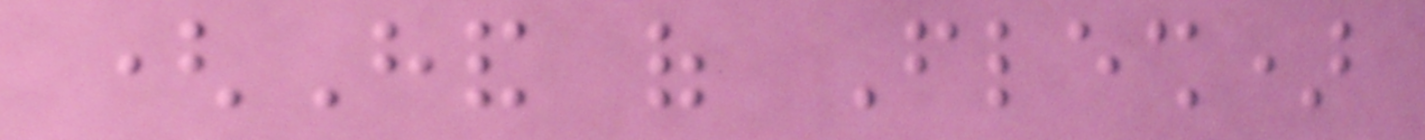(Hand of Flesh)
